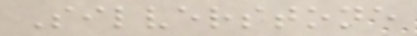Silverstone
